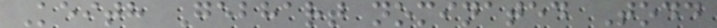Keith Gebhart nominated Todd
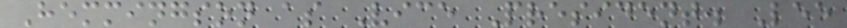Hemmingson as Vice President. Lee
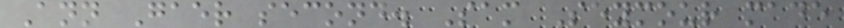Ann Gaer second. Sam Seymour made
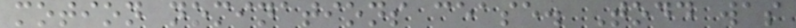motion nominations cease. Todd was
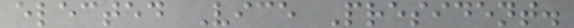elected Vice President.
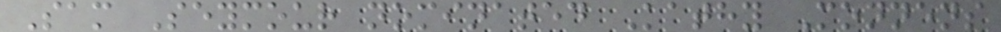Sam Seymour nominated Kathy Monnens
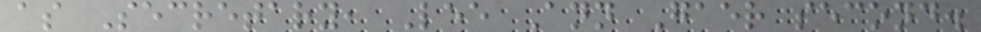as Secretary, Lee Ann Gaer second.
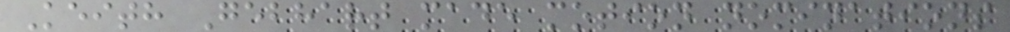Keith Gebhart made motion nominations
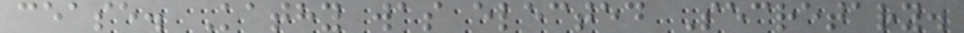cease. Kathy was elected Secretary.
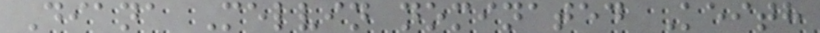Diana Melvin nominated Keith
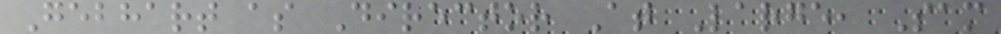Gebhart as Director At Large, Sam
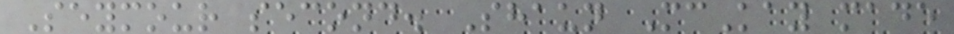Seymour second. Shaun McKay made
